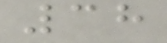38
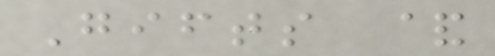Gifts &
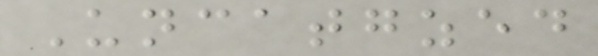Uncatgzed
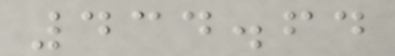434.64
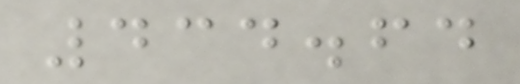434.64
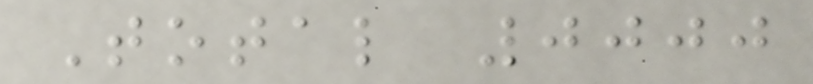Total 0000
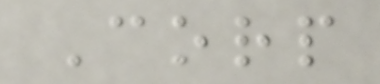Corp
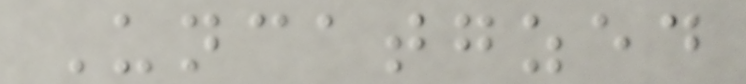Uncatgzed
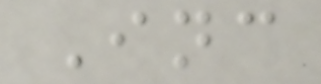Inc
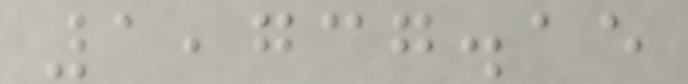1,737.15
